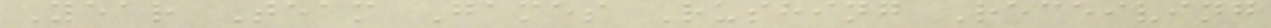Year Team Games Rushing Receiving
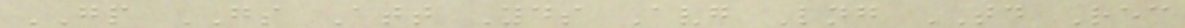GP GS Att Yds Avg Lng TD Rec
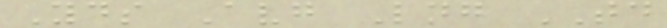Yds Avg Lng TD
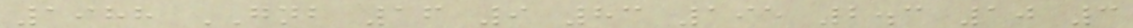1988 GNB 16 9 83 195 2.3 10 3
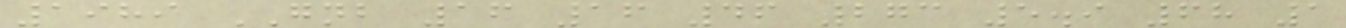1989 GNB 16 16 46 273 5.9 68 1
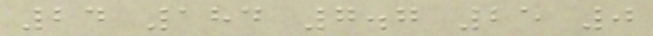24 184 7.7 25 0
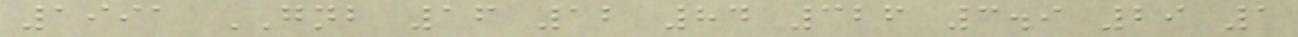1991 GNB 16 12 84 326 3.9 29 1
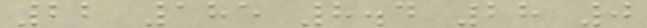22 185 8.4 28 0
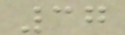37
